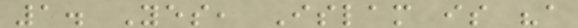1. Yes, Islam is "a
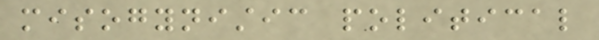misogynistic political
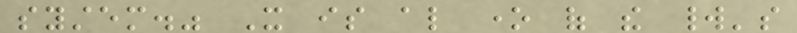system." It is also one of the world's
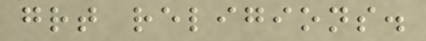great religions.
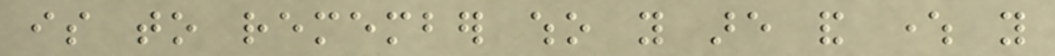is to remember who you are and where you
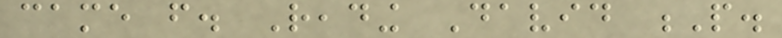came from. Reading David P.
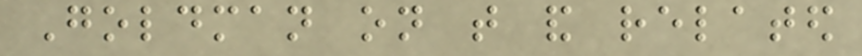Goldman on that and related
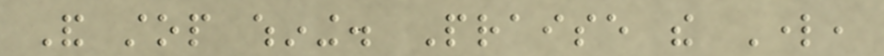And stop whining. Praise the Lord,
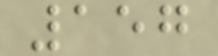157
